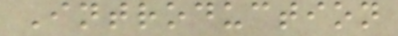Introduction
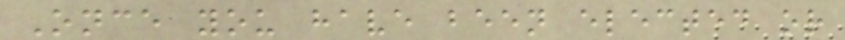Once you have been elected or
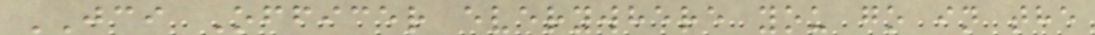JCI Officer everywhere you go in the
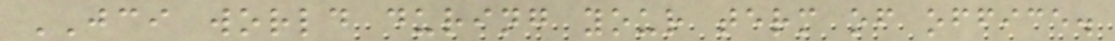JCI world during your term of office.
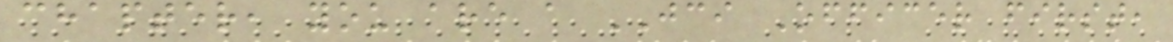chapter, you are a JCI Officer first,
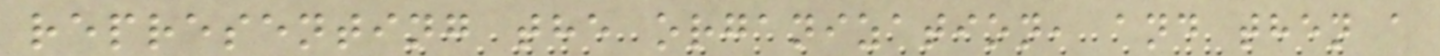representing the organization, and then a
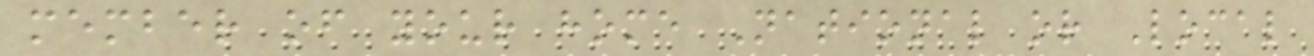member of your home National or Local
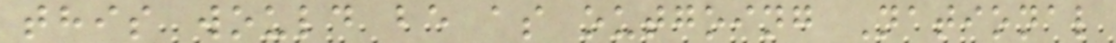this would be as outgoing National
